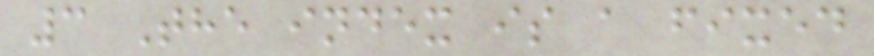3 The index is a fixed
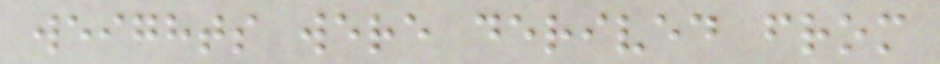weights were derived from
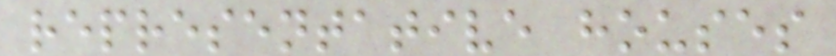representative houses
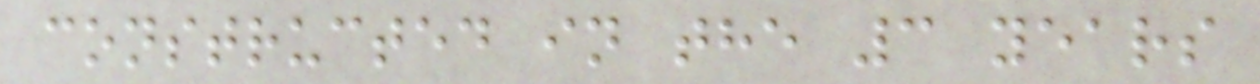constructed in the 3 years
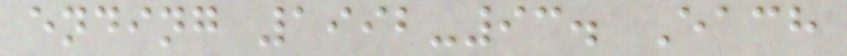ending 1992-93. Each
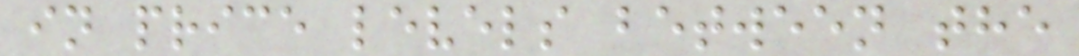in price levels between the
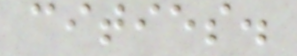cities.
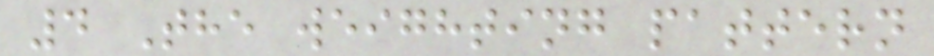4 The weighting pattern
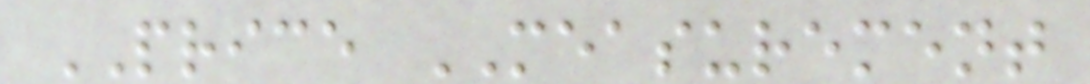PRICE MEASUREMENT
